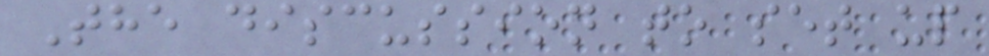The discussion to set up
